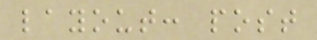layout: post
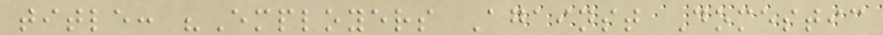title: "Employers Against Domestic
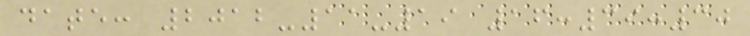date: 2012-11-19 16:39:30
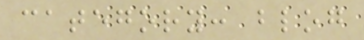category: blog
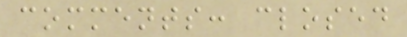comments: closed
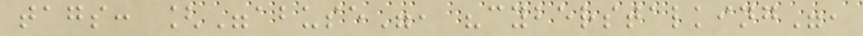tags: ["abuse", "cyberstalking",
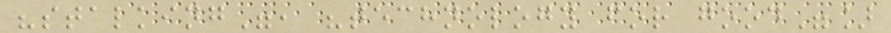"stalking", "technology for good"]
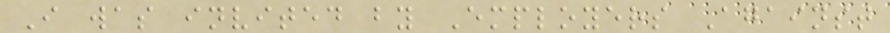I was invited by Employers Against
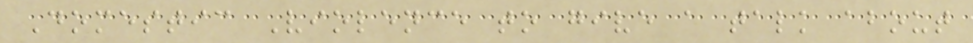Domestic Violence to give a talk about
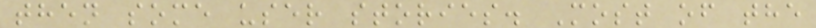then some user stories. Most of the
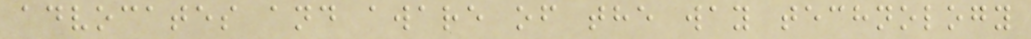advocates and aware of the way technology
